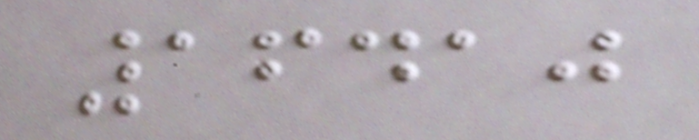16410
